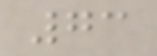73
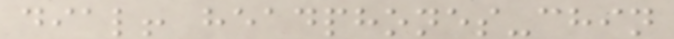dial! headphones-chin
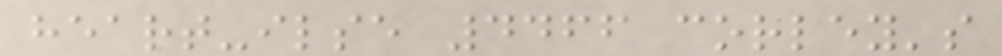heart-ilse 4466 corley's
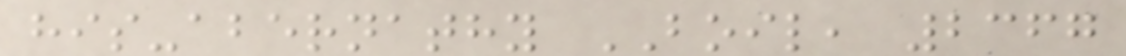his-abernathy BOIL, 2367
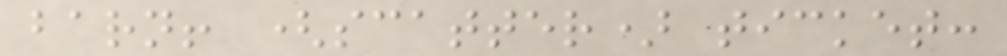barn! (scatter) ticket:
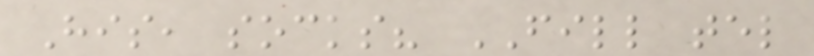His, socks? FILL tel
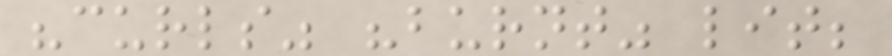"curls" "burnt" lit;
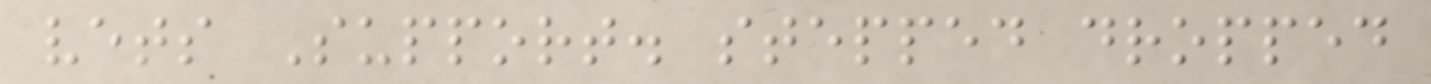vets Support. stepped dropped
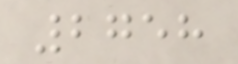2758
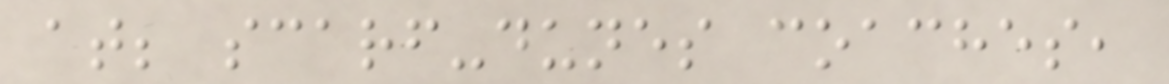at; scarf-dunes coaches,
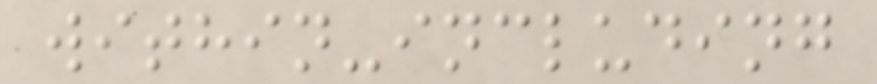within-including
